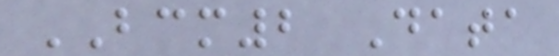BCM2 Data
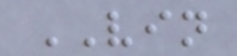VIN
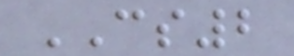CS2
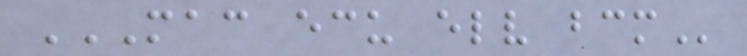MAC ECU ELV BCM
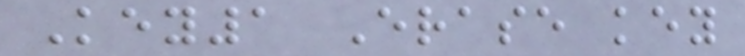Key1 Erase key
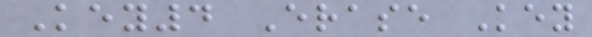Key4 Erase Key
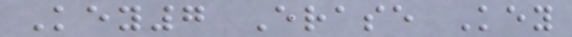Key7 Erase Key
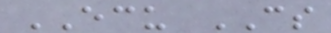ECU CS
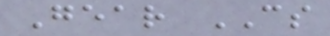Gear CS
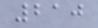210
